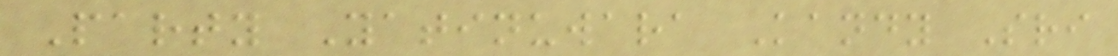Party Yatinuwara Kandy Sri
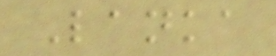Lanka
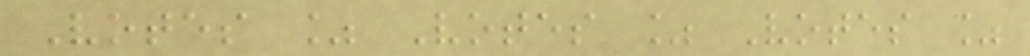Votes % Votes % Votes %
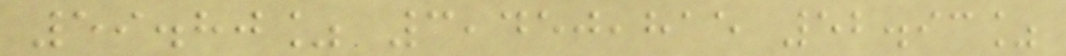59.80% 3,450,815 52.93%
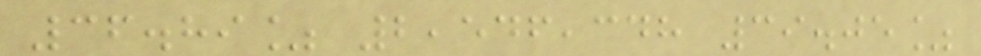36.89% 2,546,348 39.05%
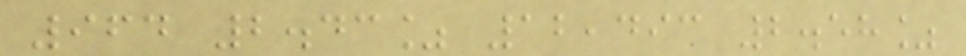964 2.43% 12,493 2.58%
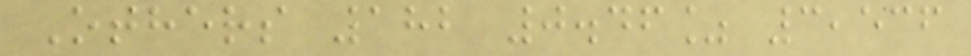Others 182 0.46% 3,536
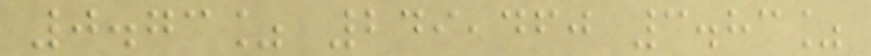0.73% 249,460 3.83%
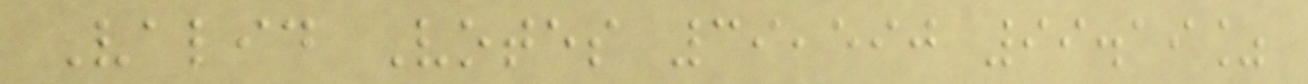Valid Votes 39,590 99.19%
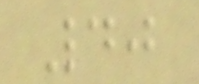40
